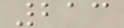213
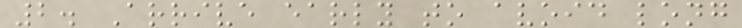2. Arrive early to avoid long
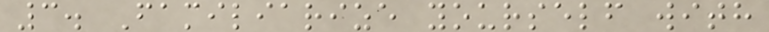3. Familiarize yourself with
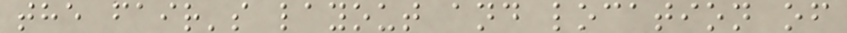the fair's layout and location of
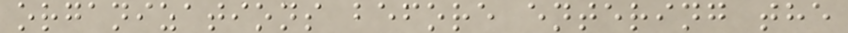organizations before entering the
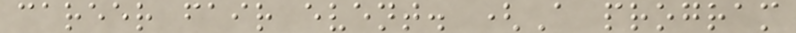career fair event. (A program
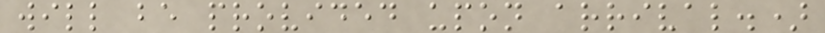will be provided upon arrival.)
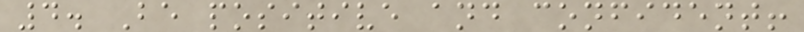4. Be positive and confident!
